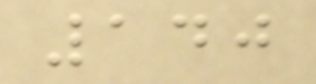140
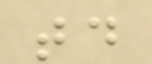td
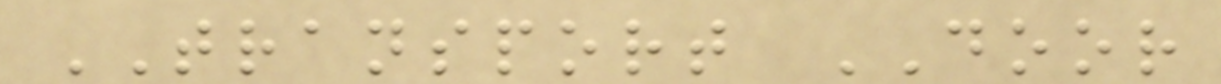TRANSPORT DOOR
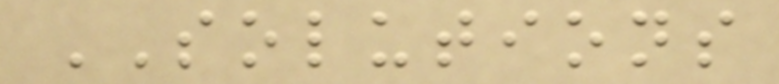SOLUTIONS
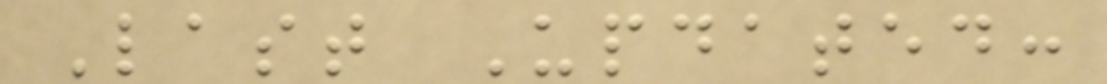Last Updated:
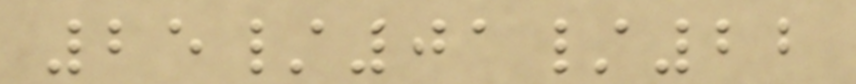25/01/22
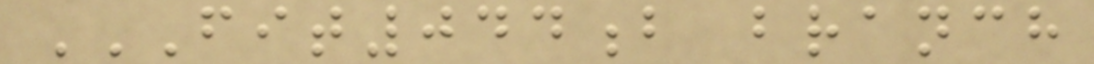FIT044B BRANCH
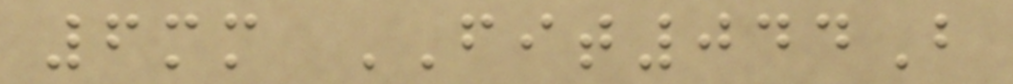6mm FIT044B
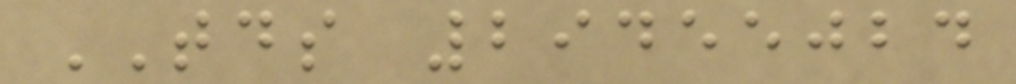TDS 29455024
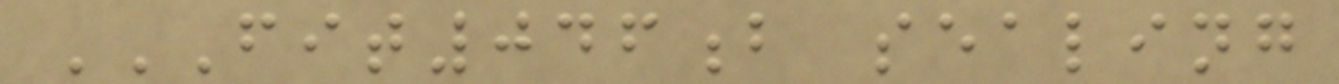FIT046B SEALING
